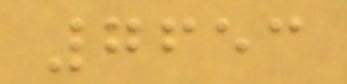7653
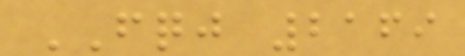FQJ 2169
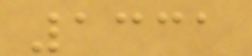1331
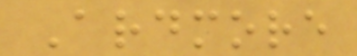Ardmore
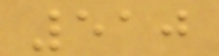510
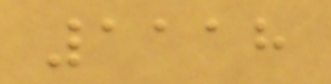1118
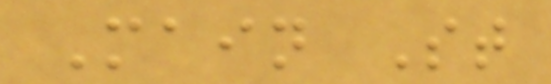Main St
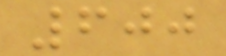600
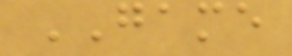GAME
